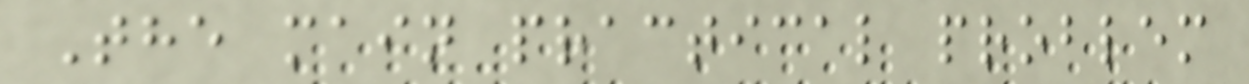The main practical problem
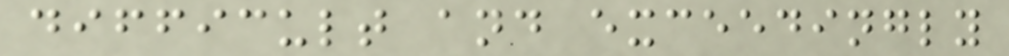difficult and exceedingly
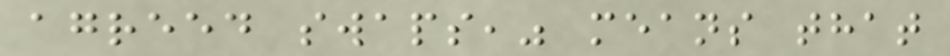agreed swaps," means that
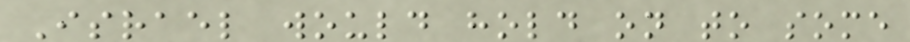Israel would hold on to some
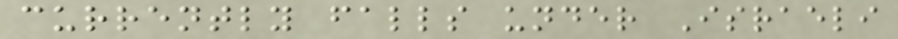currently falls under Israeli
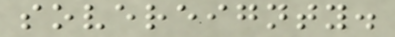sovereignty.
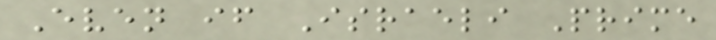Even if Israeli Prime
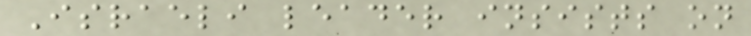Israeli leader insists on
